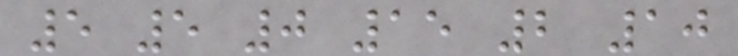5 5 0 15 2 10
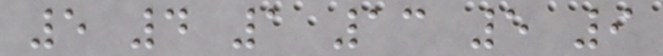5 4 1 13 5 9
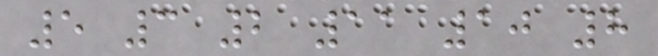5 3 2 11 10 8
